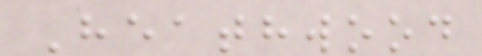Heathwood
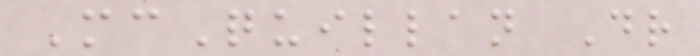McQuillan Dr
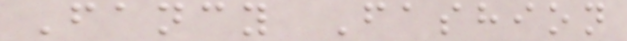Fancy Fashion
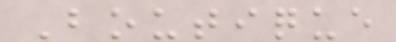Boutique
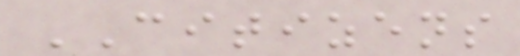CITIZENS
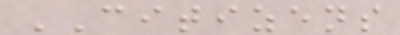CITIZENS
